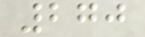270
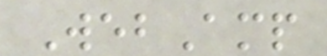WebAmp
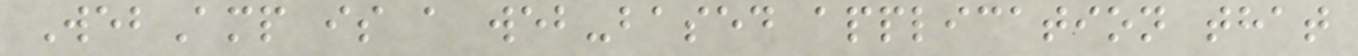WebAmp is a web-based application that
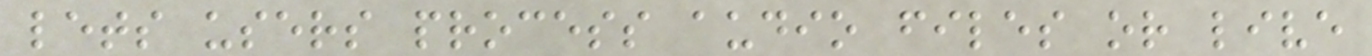lets users process audio files or live
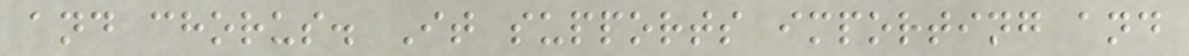and chorus. It supports importing and
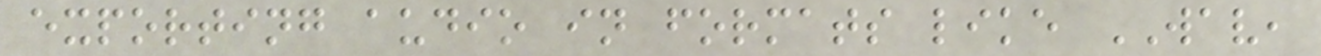exporting audio in formats like WAV,
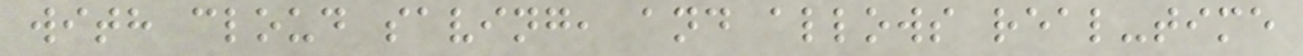with cloud saving, and allows real-time
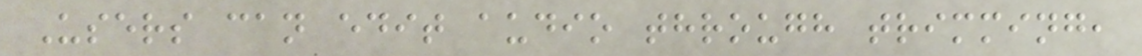Users can edit audio through trimming,
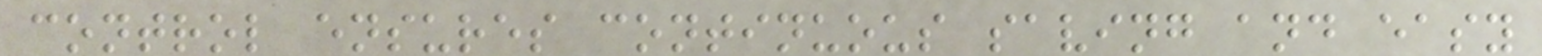control ensures continuous saving and easy
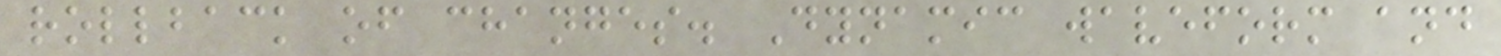rollback of changes. Dynamic waveform and
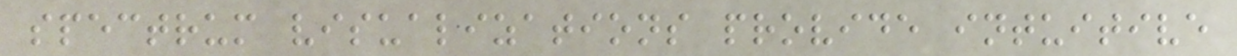spectrum visualizations provide intuitive
